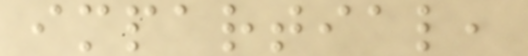impartial,
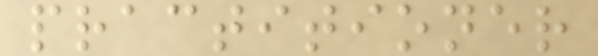practitioner
